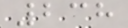238
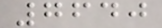7640
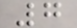7
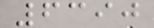6390
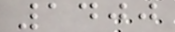1400
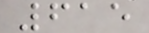615
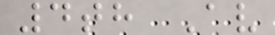4th Av
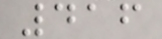416
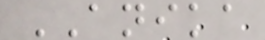ANIKA
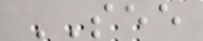SEE
